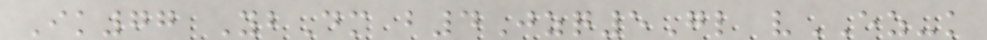Ik77 YbDm b4Jzq5Gl vEZ-k
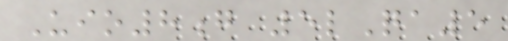Uio8g 5lQa5
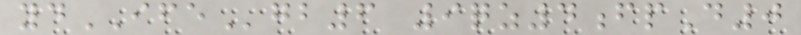ydIFEgb6 9qz4fpD0
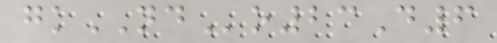gkNDo23D6
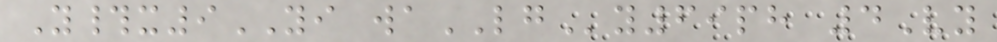Y#x9YI waLGy69ph 4Vy
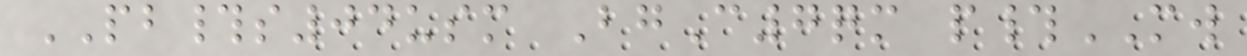PB#s04usm BgC7qm p#MW
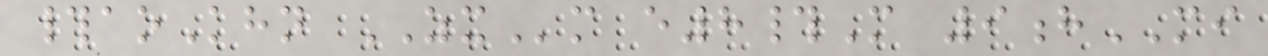#aoKhn ZXm e8#M 9hMI
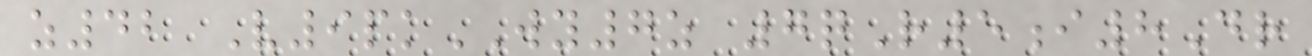z42 V9pkWY7z 7qR5i8Dr
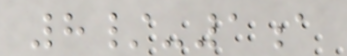8/-1a
